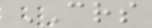CRS
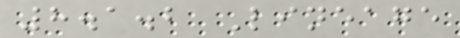8.1.2 Lineage
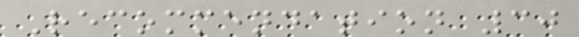Recommendation 30
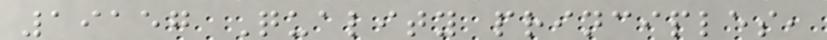19157 Quality principles,
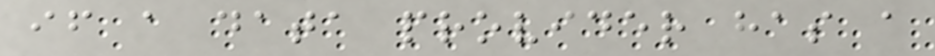if a data provider has a
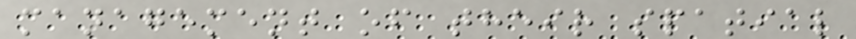management of their spatial
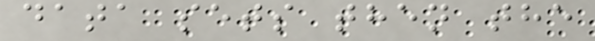data sets then the
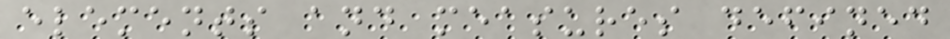elements and measures defined
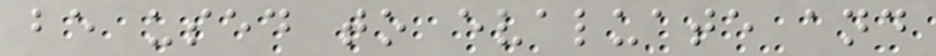be used to evaluate and
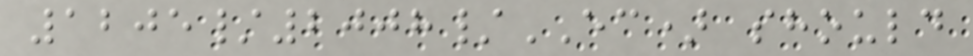1205/2008/EC) should
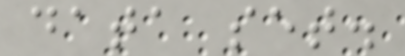data set.
